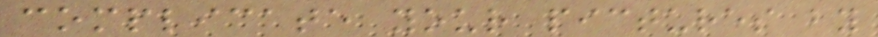complicate your pictures by
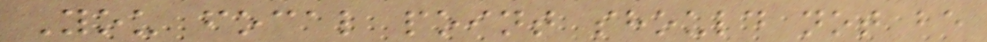You focal point should not be
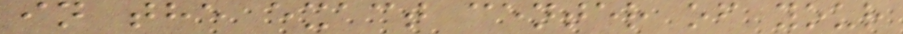in the exact center of your
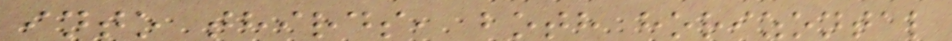into thirds, both horizontal
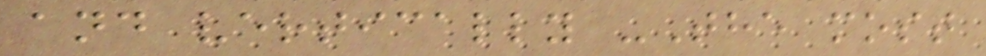and vertically -The most
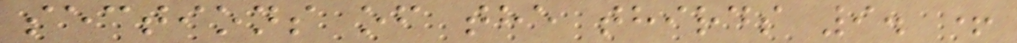sections of the thirds 9. +
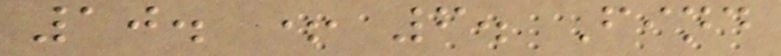10. + 6. Find
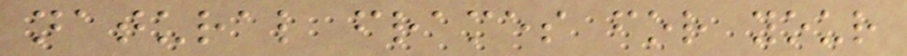natural frames for your
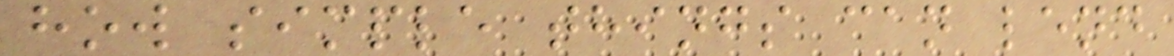how simple things can lend
